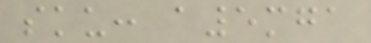sku: a5mga
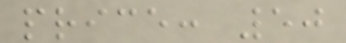price: 50
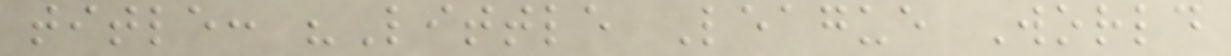title: "Little League World
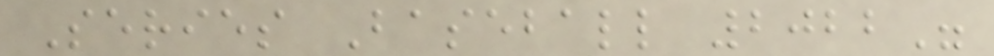Series Baseball 2022"
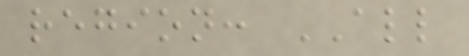region: ALL
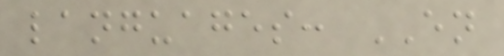languages: EN
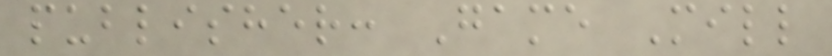publisher: Game Mill
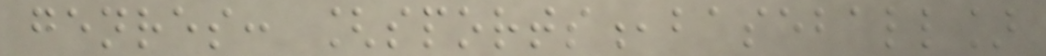genres: [sports,baseball]
